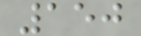150
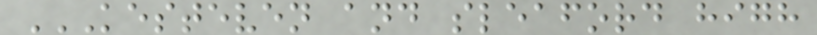KESTEVEN AND SLEAFORD HIGH
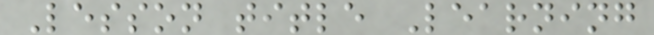Lesson title Learning
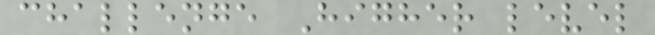challenge Higher level
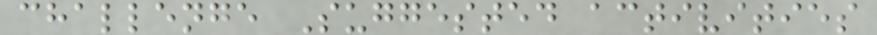challenge Suggested activities
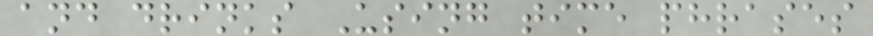and drinks Using time phrases
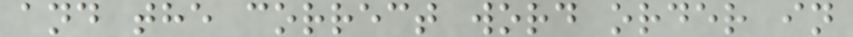and the correct word order in
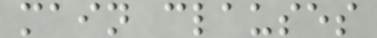main clauses
